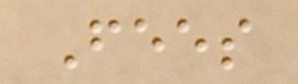Fees
